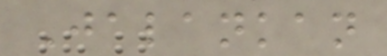Jalankan
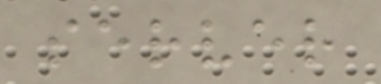server
